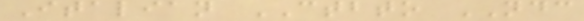Italian CTBTO NDC
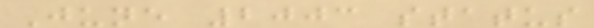June 2003 status
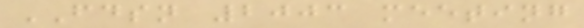FDSN 2003 meeting
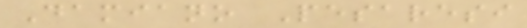Damiano Pesaresi
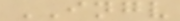INGV
